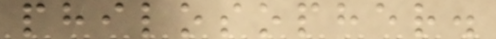philosopher.
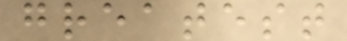greatest
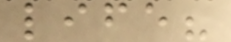life?
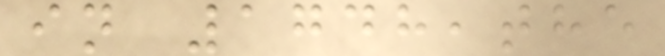in 1748,the
